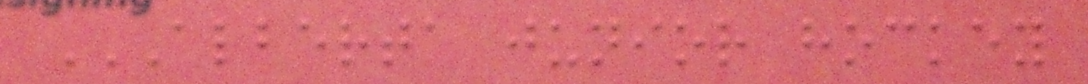ALBERTA JUNIOR HOCKEY
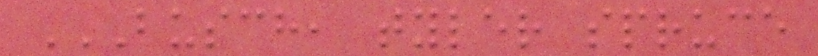BUSCH, TYLER SPRUCE
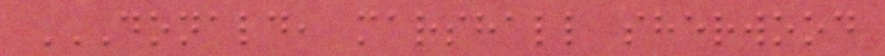DONALD, MARSHALL SHERWOOD
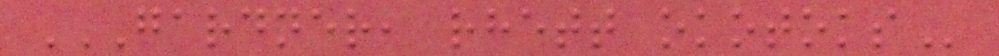GARDNER, RHETT OKOTOKS
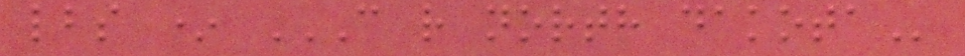lbs * C R NORTH DAKOTA
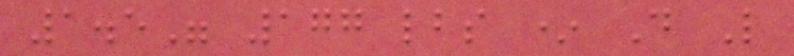1.5" 177 lbs * D L
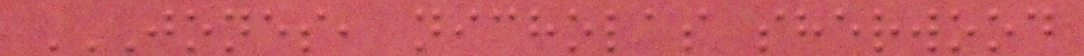JONES, NICHOLAS SHERWOOD
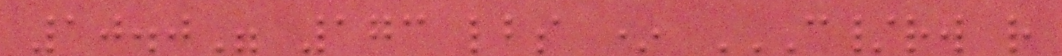10.0" 173 lbs * C/RW R
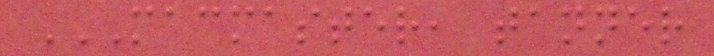MACMASTER, TANNER
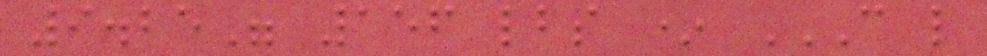9.25" 156 lbs * C L
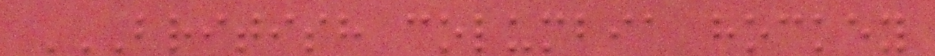BRITISH COLUMBIA HOCKEY
